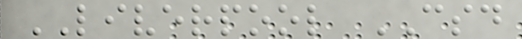LIVERPOOL CSD
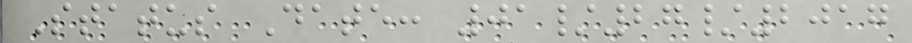Status Date: 01/27/2017
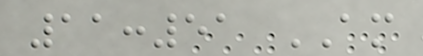11:51 AM
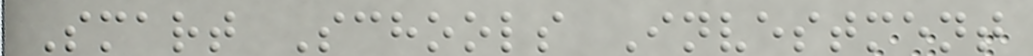Smart Schools Investment
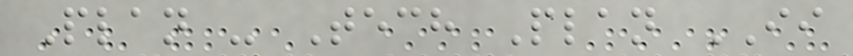Plan - Tech Plan II
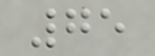75
